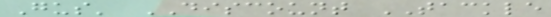Gus' DISCOUNT TACKLE
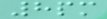8pm
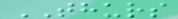THURS
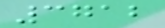3712
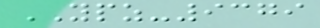YPZ-9379
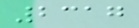2317
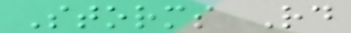Storms Rd
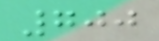700
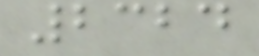2324
